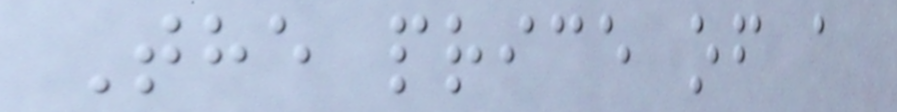The price of a
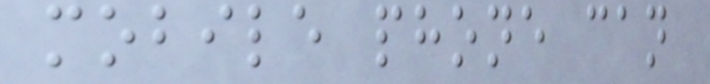mobile phone can
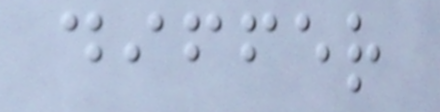differ
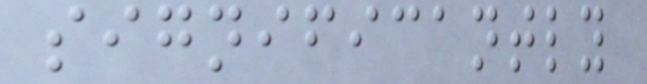significantly
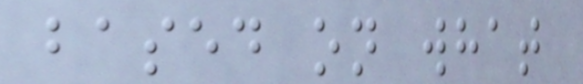based on what
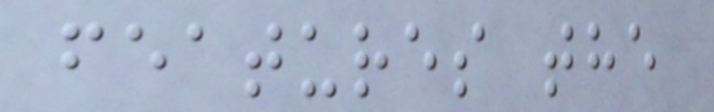features the
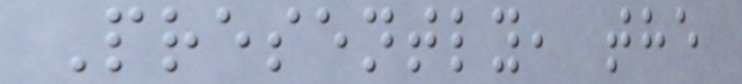Presently, the
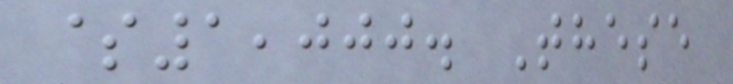$1,000. These
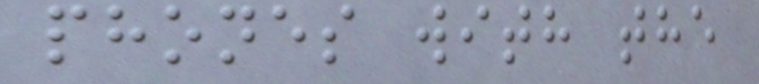phones with the
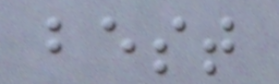best
